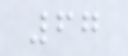67
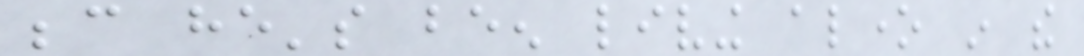because he's been living alone in the
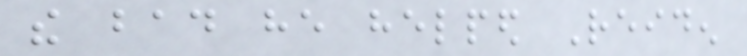the bad he helped Reiden
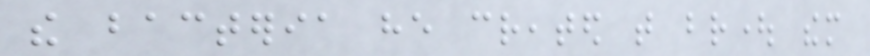the bacteria he created that brought them
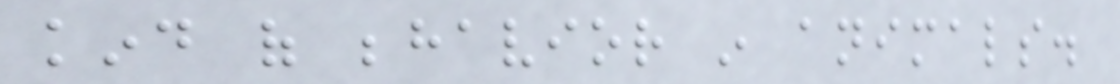kind of behavior in animals.
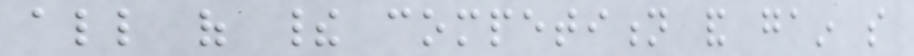all of their competition and gain so
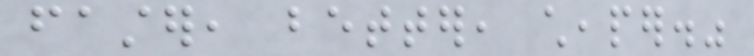faster, better, cheaper."
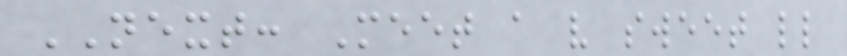NEXT: Meet a very sweet little
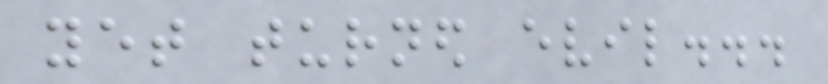yet turned evil...
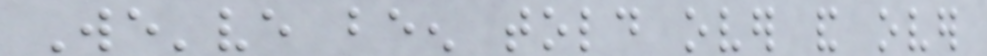We've been told over and over
